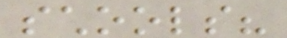schools?
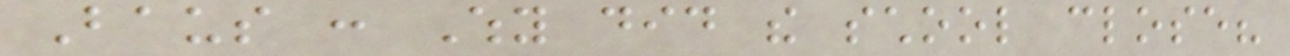Baus : Why did the school close?
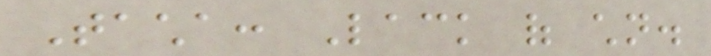Tacha: Lack of children.
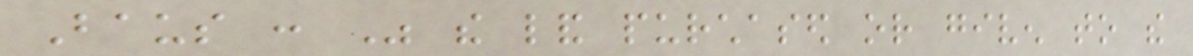Baus : Was the land purchased or given to the
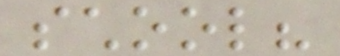school?
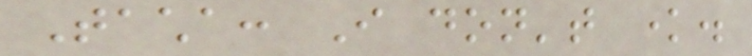Tacha: I don't know.
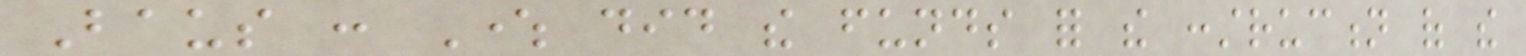Baus : Where did the funds for the construction of the
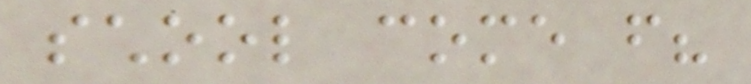school come from?
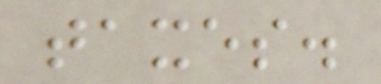taxes.
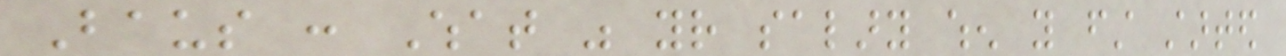Baus : What was your salary when you first started
